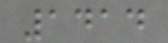1414
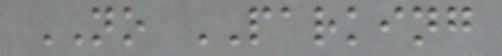NO PARKING
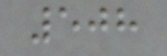508
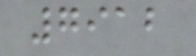7912
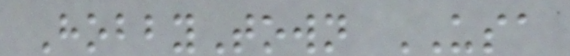HobbyTown USA
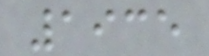1935
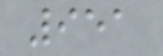951
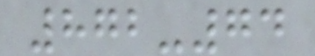872-74
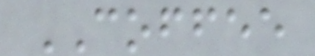COFFEE
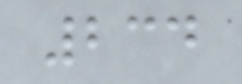234
